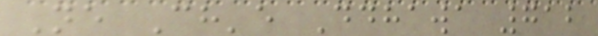Ne Ch'e Ddhawa 712
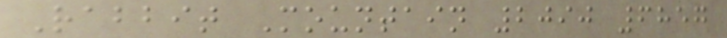Rabbit Mountain 2090 6857
